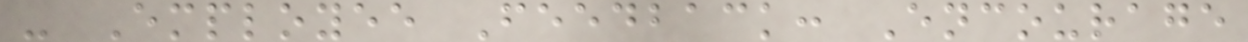- Employee Feedback: Encourage
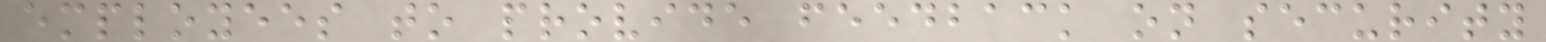employees to provide feedback on security
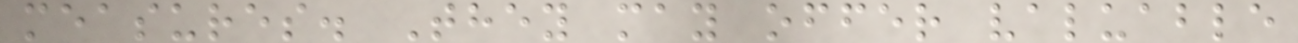measures. They may offer valuable
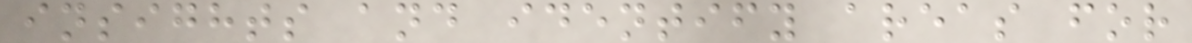insights and identify areas for
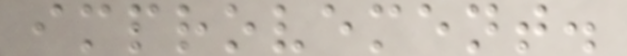improvement.
